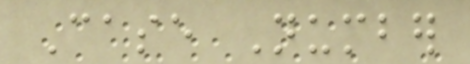Case Number
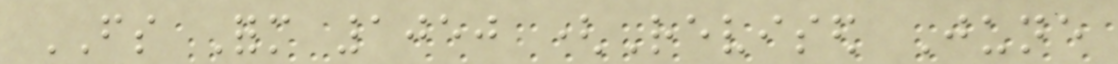FS Form 1050 (Revised June
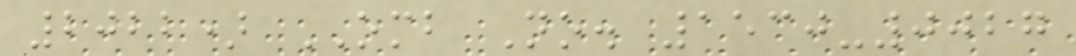2022) OMB No. 1530-0027
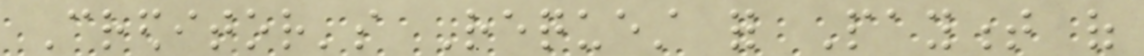Creditor's Request for Payment of
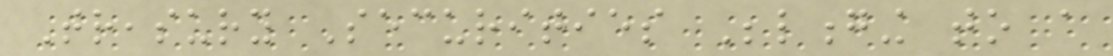Treasury Securities Belonging to a
